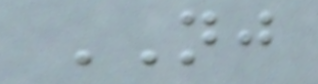NJ
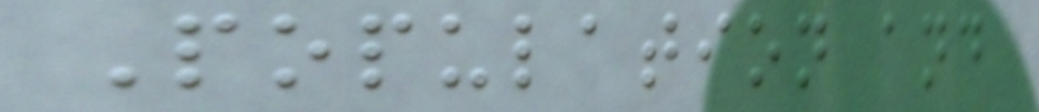Population and
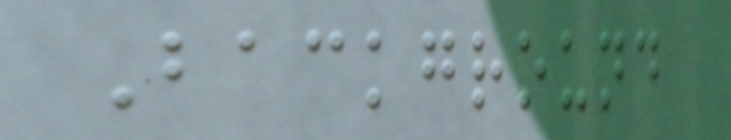Background
